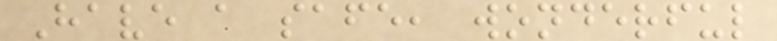Have a safe, wonderful
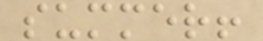summer!
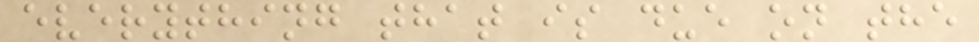everything that is due on the
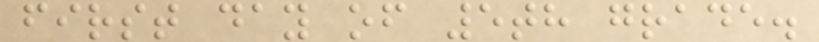first day of 5th grade.
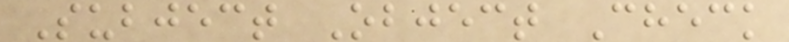Subject Object Check
